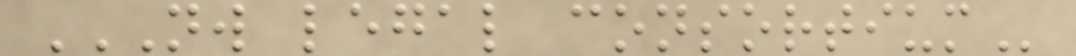NW LEGAL CONSORTIUM
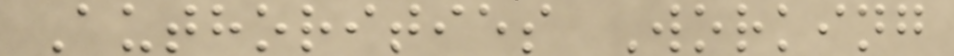Authorities Working
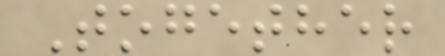Together
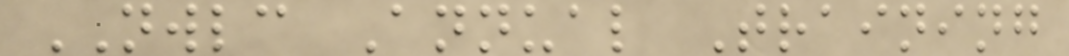NWLC Annual Training
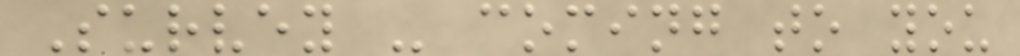Survey - coming to you
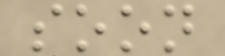soon
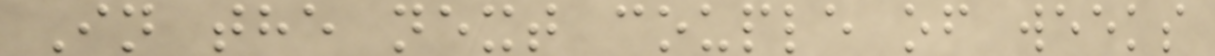In the next couple of weeks
